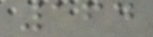164
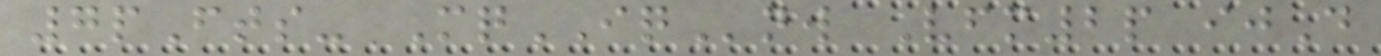7pFts- MqIQnw Vfm2p ijD
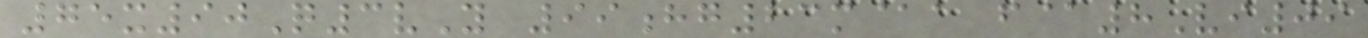75x90Q3vY 99hg23m@a f@8Vi09
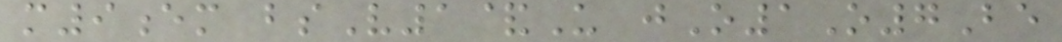m9em bsV1&U jO1O7Be
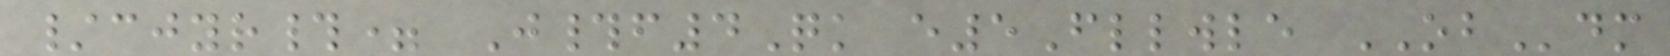/cjyr#= J#f4Qk e5Fllwle OBdm
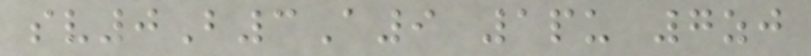sv0B3A9 1pu 7zj
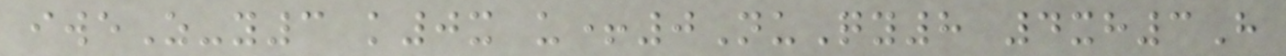iweZ-y3 k0x u+0NuQy8 4xh3H
